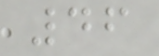46
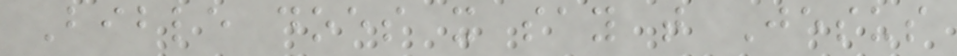Bible does it say that Jesus
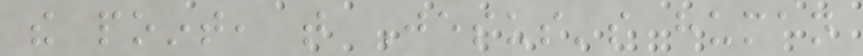the point, that Jesus's human
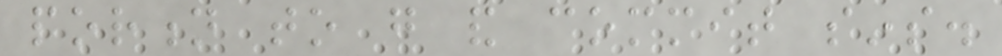portion to go and commit sins.
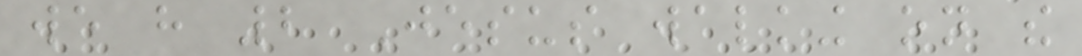we have 2 Jesus walking on the
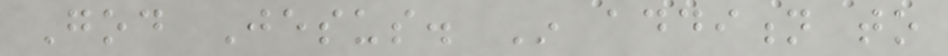God Jesus. In addition to
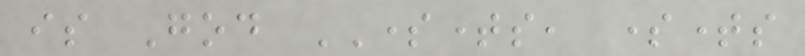is God SOMETIMES, sometimes
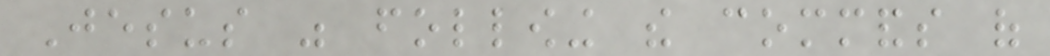Jesus was following the commands of
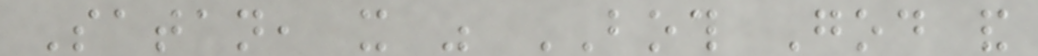Satan, it was BOTH God and
